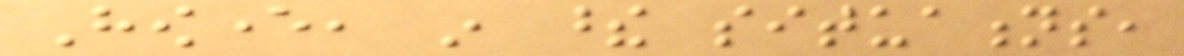However, in these situations,
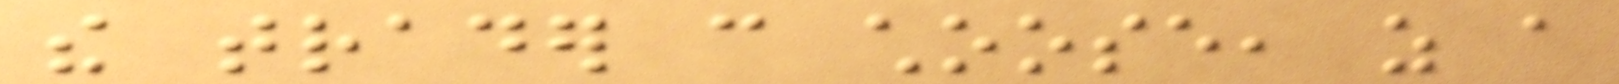the trader can choose, as a
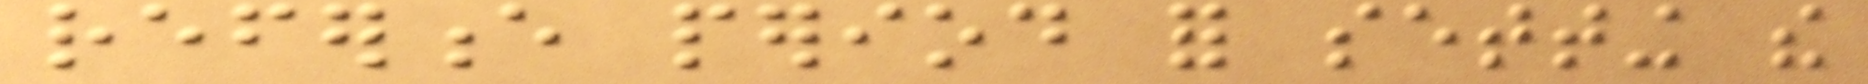reference period for setting the
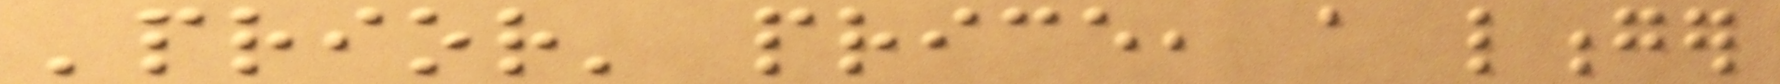'prior' price, a longer
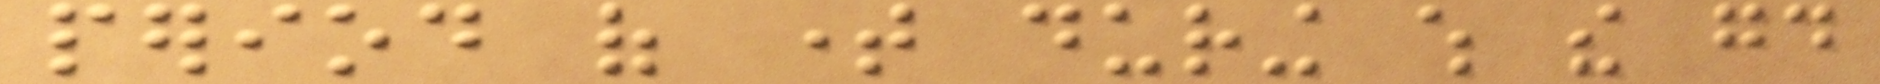period of time during which the good
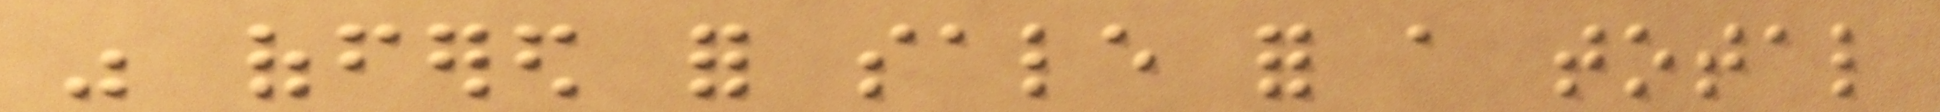was offered for sale for a total
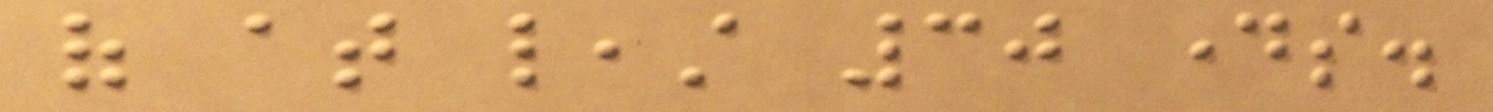of at least 30 days.
